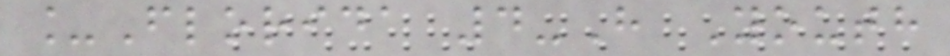_Florida 4-H Youth
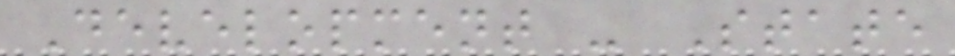Development - State
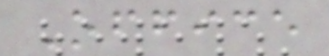Office
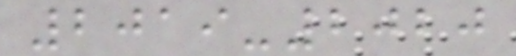2019-2020
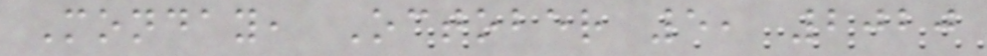Monday, October 5, 2020
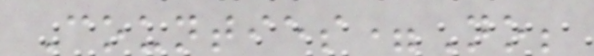Counties=No;
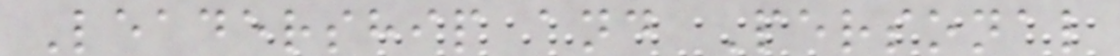Leadership and Personal
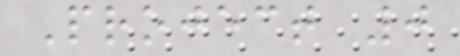Project 0
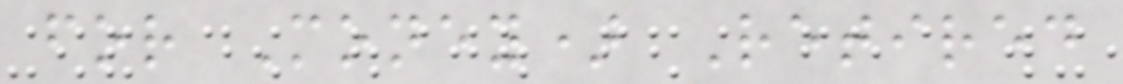for Money) Retired
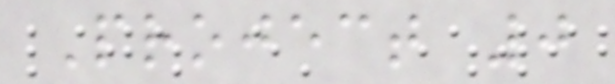Project 0
